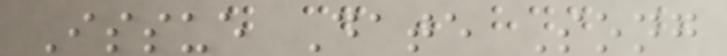Issue Date Song
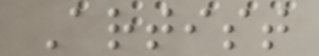Artist
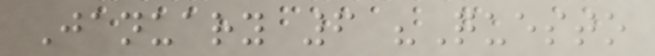January 6 "Questo
